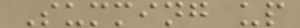Summing up
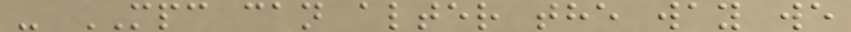- MPC can alter the way we
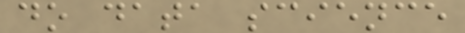do data science
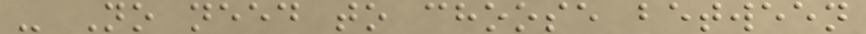- No need to choose between
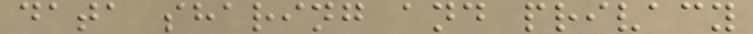data sharing and privacy
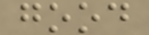good
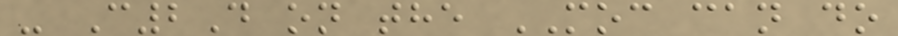- C2D on the MOC can do
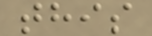this
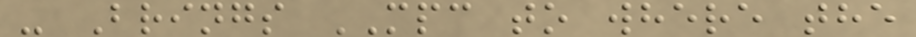- Brings MPC to where the
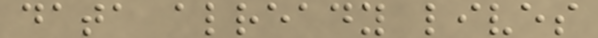data already lives
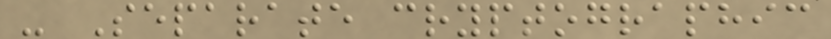- Separate cryptographic
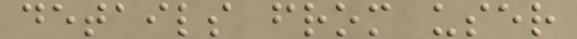details from user
